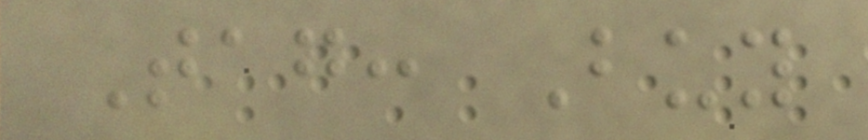Tag: Buy
